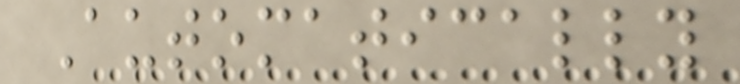Automatically
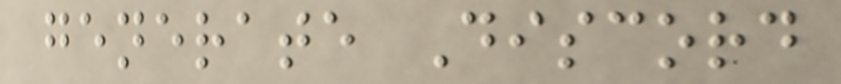generate Discord
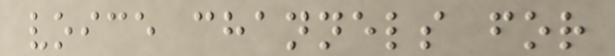voice channels for
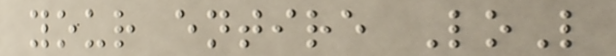your entire LoL
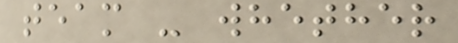team - whether
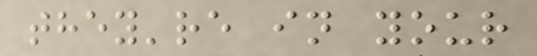they're in your
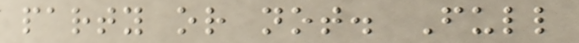party or not. Full
